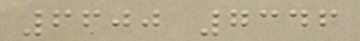6600 7346
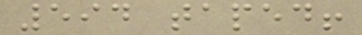594 taped!
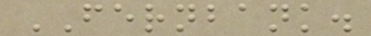FERNBANK.
